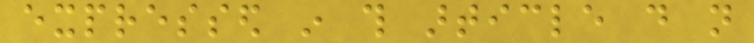expressed in this article do not
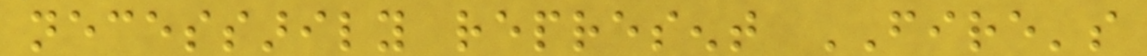necessarily represent FIRE's
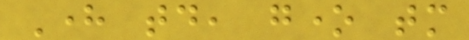Here today, gone tomorrow
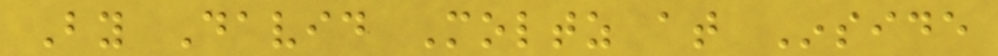By David Moltz at Inside
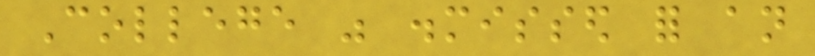College was dismissed for an
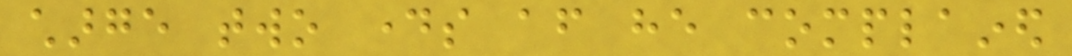charge two days after he complained
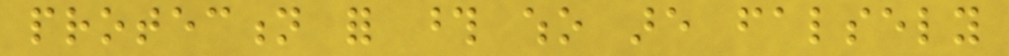protection for those who are falsely
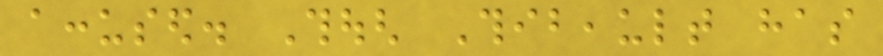accused. Though Thibeault has
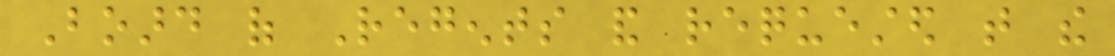Board of Regents and requested that the
